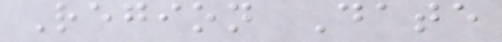Region Date
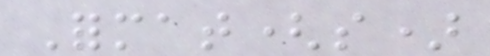Format(s)
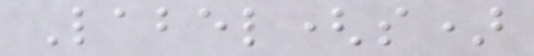Label(s)
